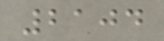2104
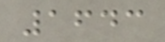1643
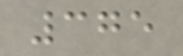375
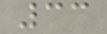33
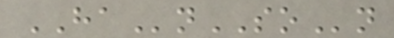HAnSOn
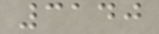3140
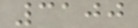3100
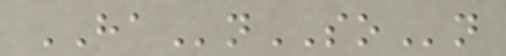HAnSOn
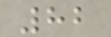82
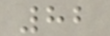82
